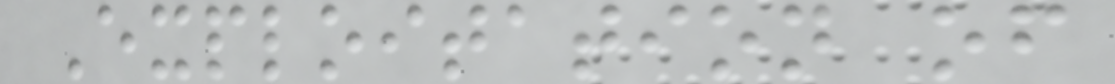Exploitation of
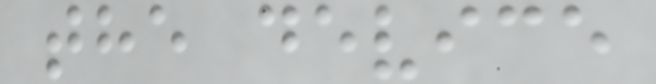the device
